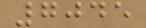7045
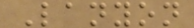Lanyon
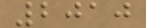2010
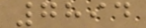7894
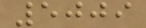5009
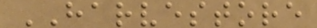HARVESTORE
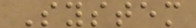System
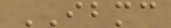IBMC
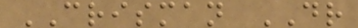CRISMAN DR
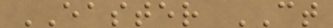EASTER CT
